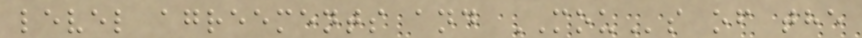level agreements and MOUs of the
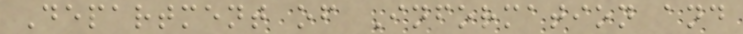Department of Information and
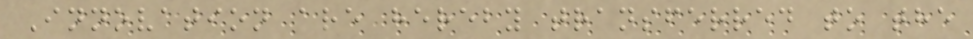Innovation are hereby transferred to the
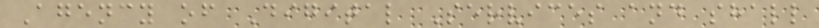Agency of Digital Services and shall
